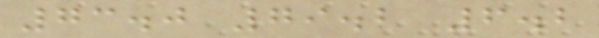73.0 79.2 6.2
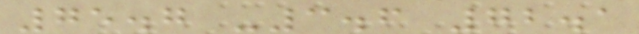75.7 -3.6 72.1
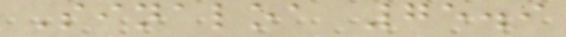Sinaloa 75.9
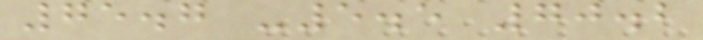75.7 -5.5 70.2
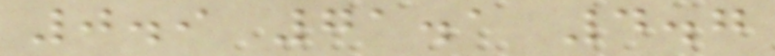0.9 71.1 4.7
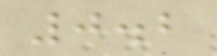0.2
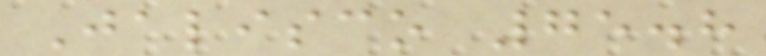Jalisco 75.8
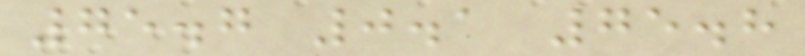75.7 0.1 75.8
